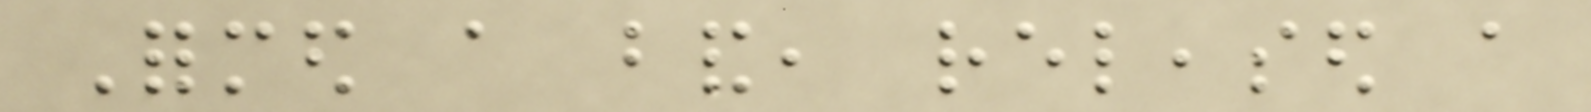Formed a band, released a
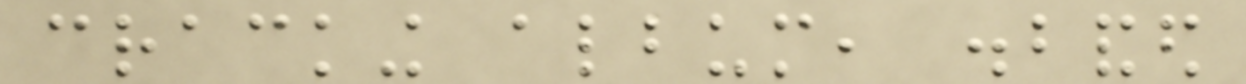cracking album, disbanded
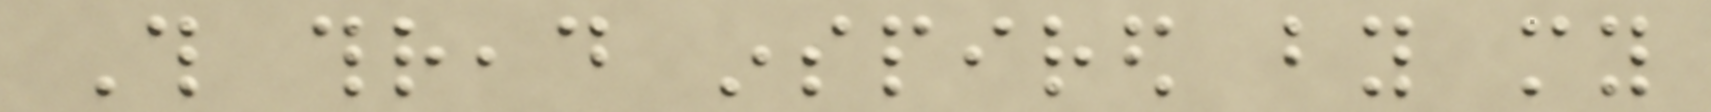This thread inspired by my
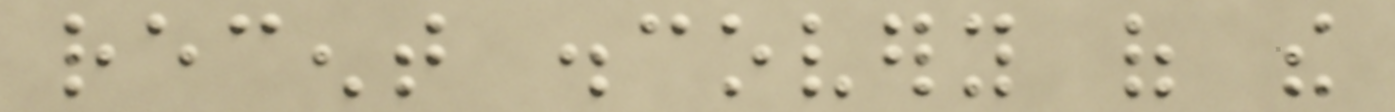recent discovery of the
